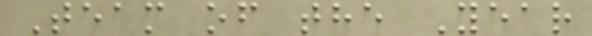Team of the Year
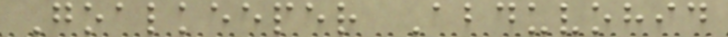Goalkeeper Abduvohid
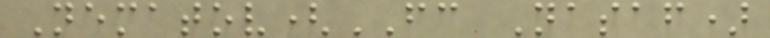Nematov(FC Nasaf)
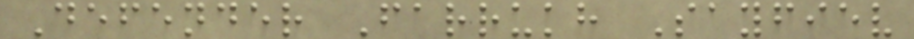Defender Farrukh Sayfiev
